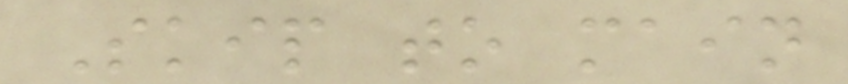Skip to main
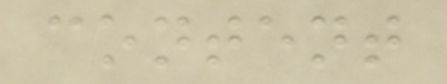content
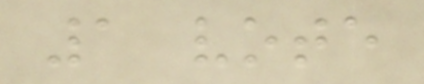1 vote
